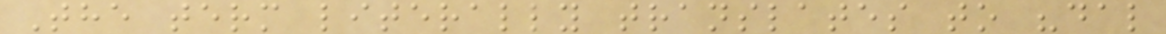The term literally translates to "dal
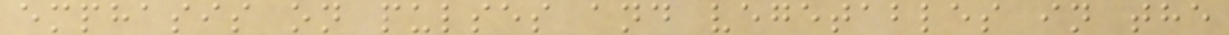emphasis on pulses and vegetables in the
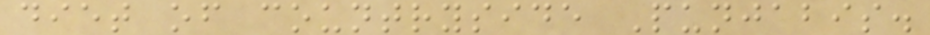diet of countryside Punjabis.
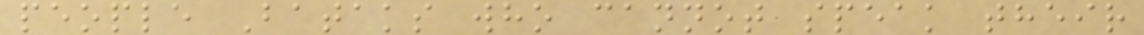people Bataks who cannot speak their
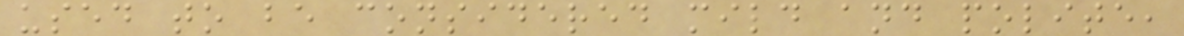used to be considered mild and polite,
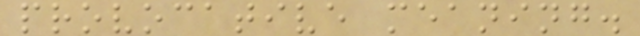provocative meaning.
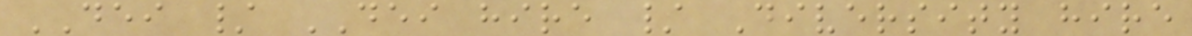DEI / DEI hire / Diversity hire
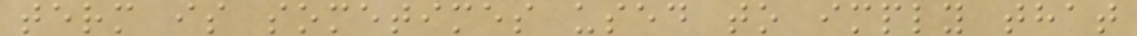term is sometimes used to imply that
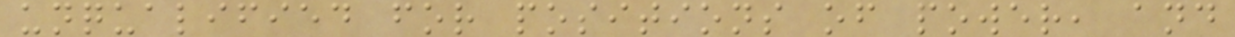unqualified for positions of power, and
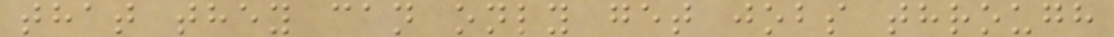that they can only get jobs through
